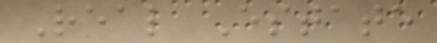Real Estate
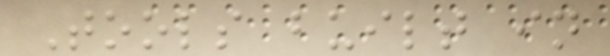Tools built in
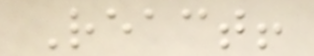React!
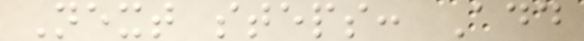Next steps: Add
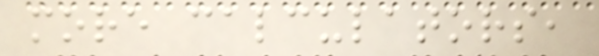more calculators,
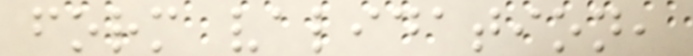form validation,
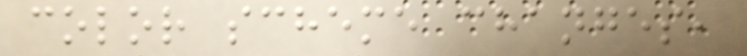color scheme changes,
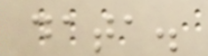data.
